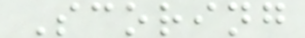Scoring
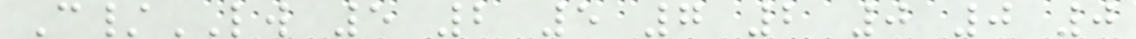C/LW 5 2 5 7 2 0 0 0
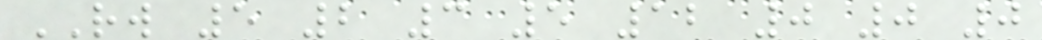RW 5 2 3 5 12 0 0 0
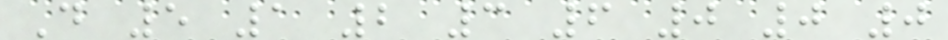D 5 1 2 3 6 0 0 0
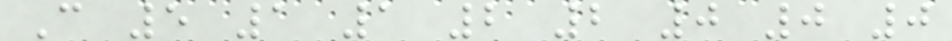C 5 1 1 2 2 0 0 0
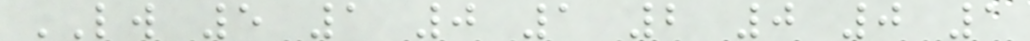LW 5 1 0 1 2 0 0 1
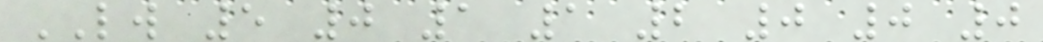LW 5 0 1 1 2 0 0 0
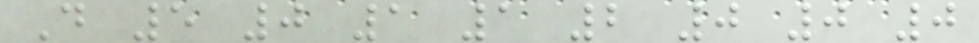D 5 0 1 1 2 0 0 0
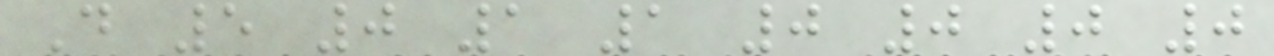D 5 0 1 1 0 0 0 0
